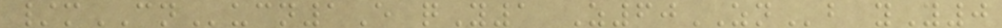/mCNucn1E qY1 Z60ZNb yY0
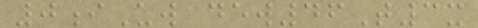0iUw dew46T3x
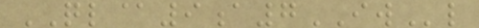QL@9a7IWl
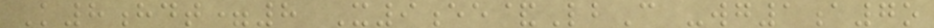K8hdt=8 X9ee&LbC -wg1a7o
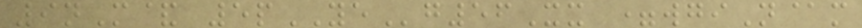9nM& 5pYEg56Xx =wgiN@m
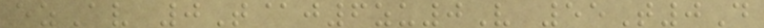ezAv 0T@j6zu0V 55T0D
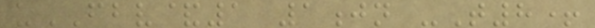uFBV&1 1jn -T8+
